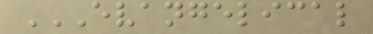EVANGELICAL
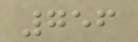756
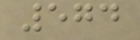574
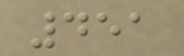451
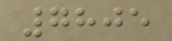7805
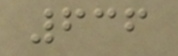636
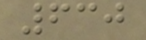630
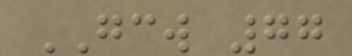GCW 77
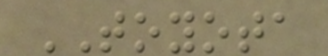TOYOTA
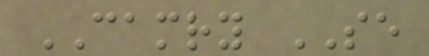CAMRY SE
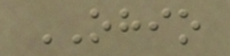OHIO
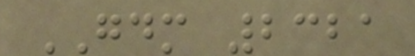GDM 2321
